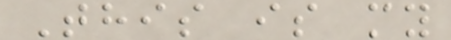This is my
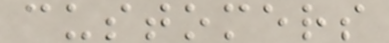customers
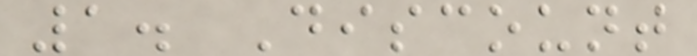1. Discount
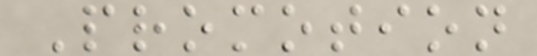Promotion
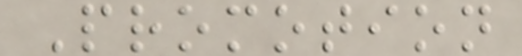Promotion
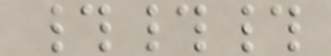###
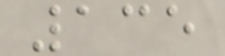135
